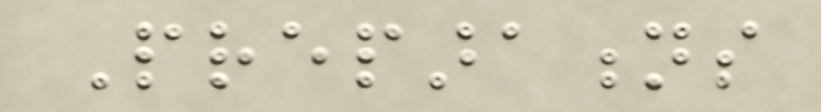Preparations
